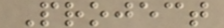Project
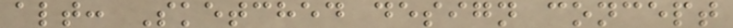alt: Sketched design concept
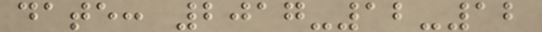date: 2017-12-12
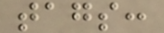tags:
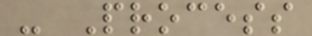- Process
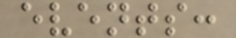events:
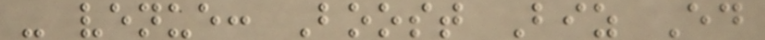- venue: Boost Biz Ed
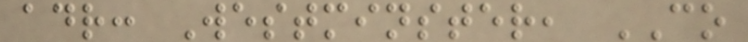adr: Westminster, CO
